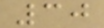30
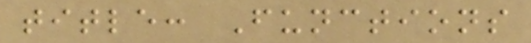title: Functions
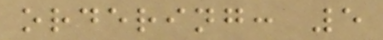ordering: 5
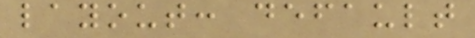layout: default
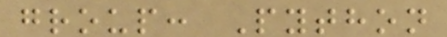group: Python
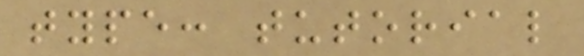type: tutorial
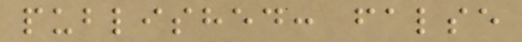published: false
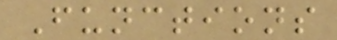Functions
